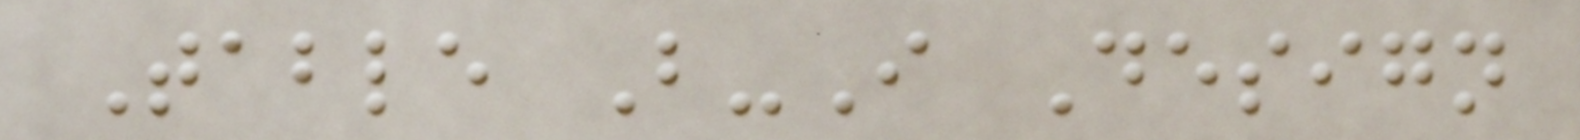Table B-I Design
